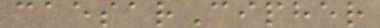caesarCipher
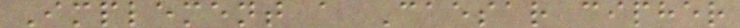Implement a Caesar cipher
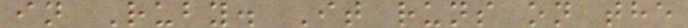in Ruby. It runs on the
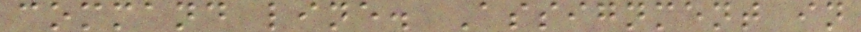command line. Assignment in
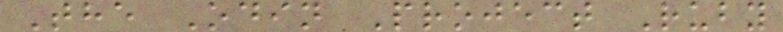The Odin Project Ruby
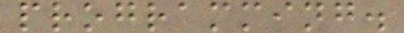programming.
